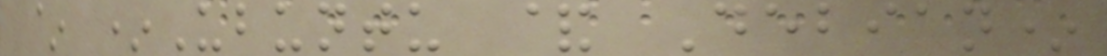~ *Ubuntu & Debian*
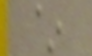~
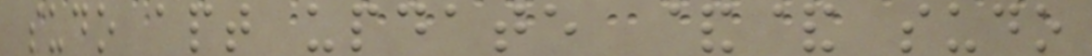sudo apt update && sudo
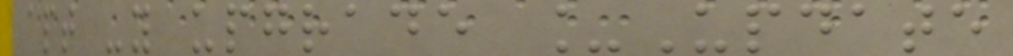apt -y upgrade _Update
